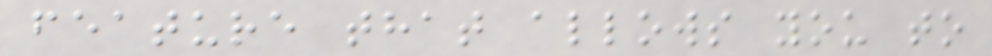feature that allows you to
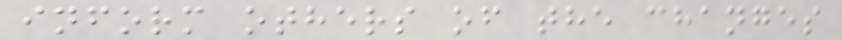inform others of the changes
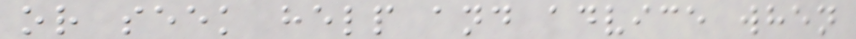or seek help and advice when
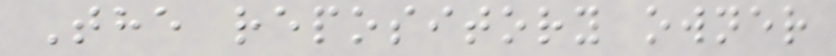The repository owner
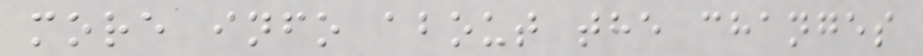more info about the changes
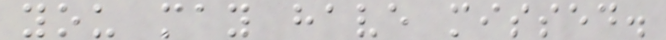you may have missed.
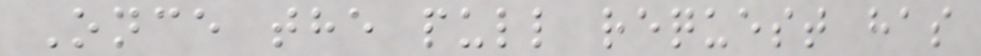Once the pull request has
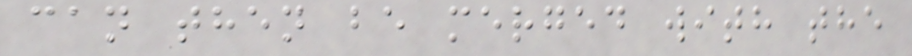can then be merged with the
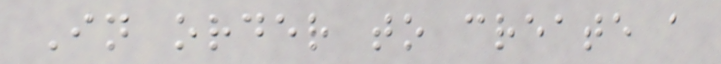In order to create a
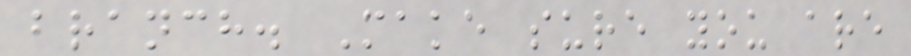branch. Make sure you are
